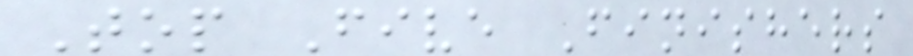Top Five Finishers
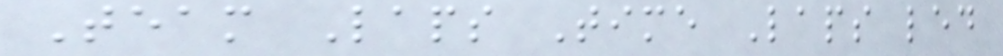Team Laps Time Laps led
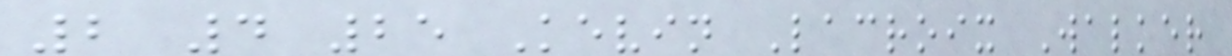2 4 25 Kevin Lacroix Walker
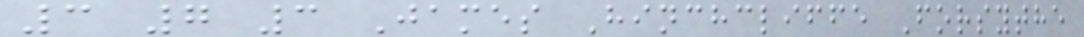3 7 3 James Hinchcliffe Forsythe
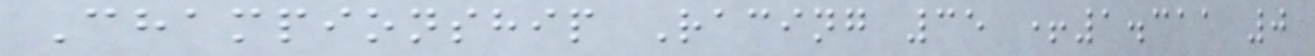Championship Racing 35 +1.311 0
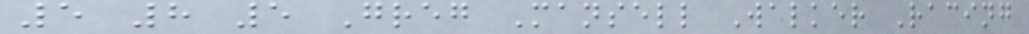5 8 5 Greg Mansell Walker Racing
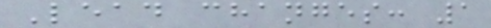Lead changes: 1
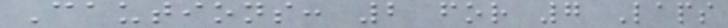Cautions: 2 for 7 Laps
